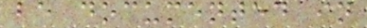be documented in
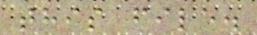this file.
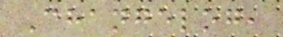Changelog,
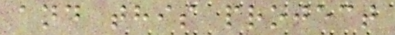and this project
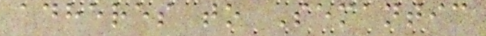adheres to Semantic
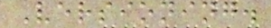Versioning.
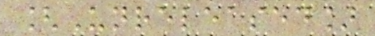[Unreleased]
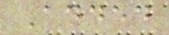Added
